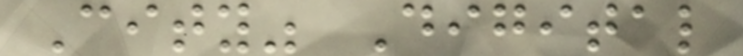City" Digital
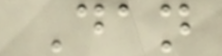Dan
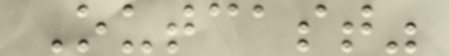Outcast"
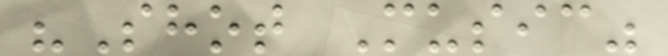"Shot Music"
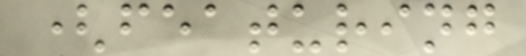(featuring
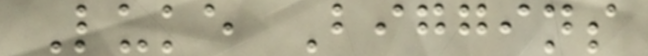Luke Biggins
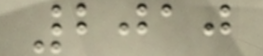2010
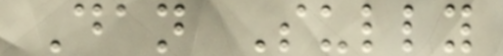Dan Sully
